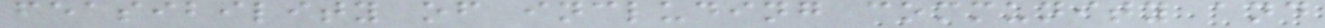feasibility of including community and
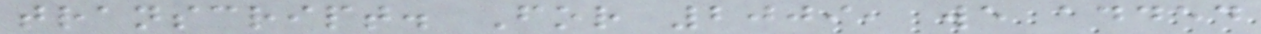transcript. For 2009, we added
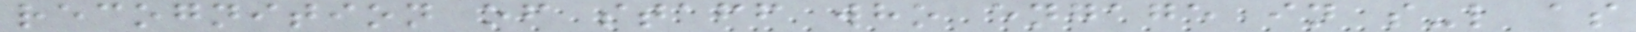recognition of staff who engage in s-l as
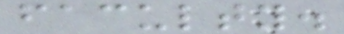faculty.
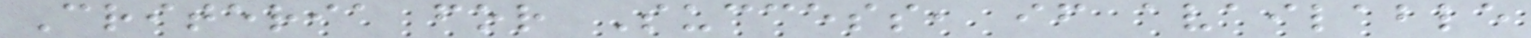Criteria for Success, if available
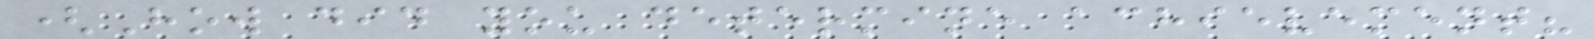(How did you determine achievement?
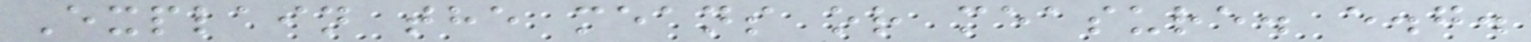Explain the means or measure. e.g.
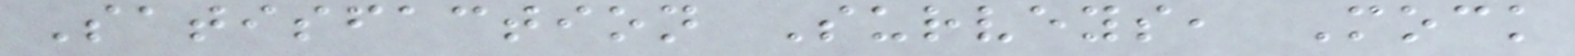Satisfaction Surveys, Mock
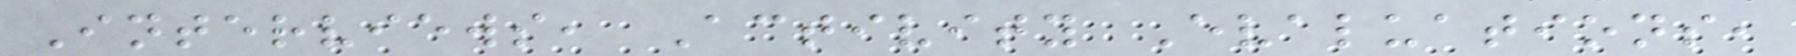Interviews, Activity Evaluations,
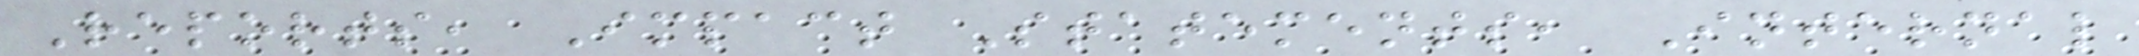Reports, Impact Statements, Internal
